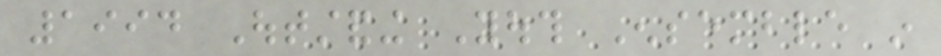1994 Outstanding Youth Ensemble in
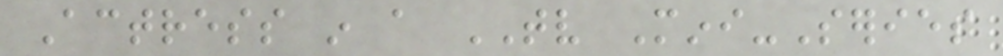Actress in a TV Mini-Series
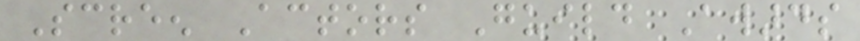Screen Actors Guild Awards
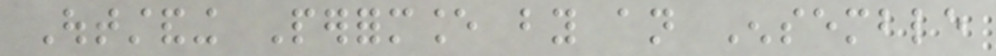Outstanding Performance by an Ensemble
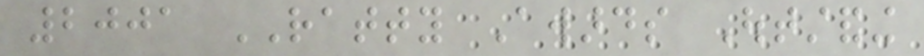2001 RATTY Awards Outstanding
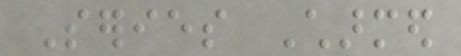Series Charmed
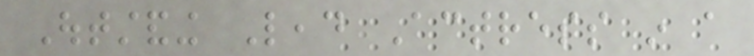Outstanding Lead Actress in a
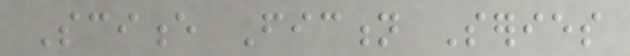Science Fiction Series
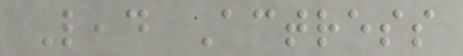Lead Actress
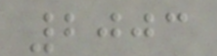2003
